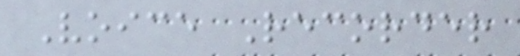Voice Recorder
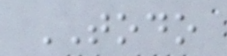TODO
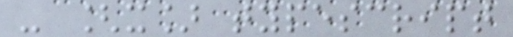- [x] typescript
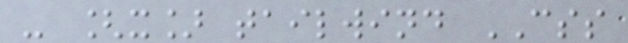- [x] tailwind CSS
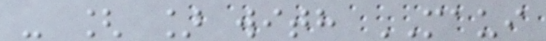- [ ] with MAUI
